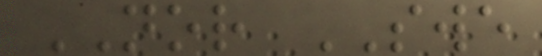NOR SWE
